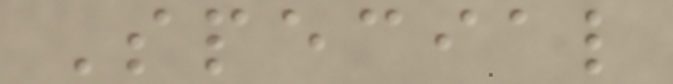Special
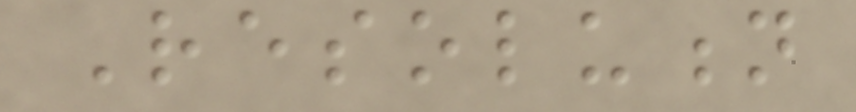Resolution
